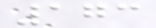173
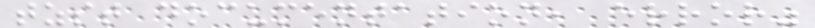tzst documentation, error"
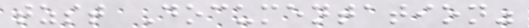tzst Documentation"
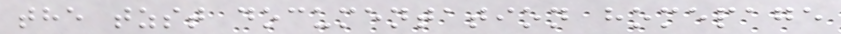the tzst documentation homepage
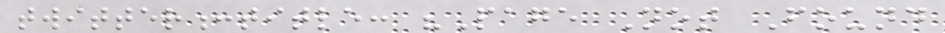twitter:title: "Page Not Found
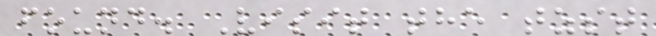found. Visit the tzst
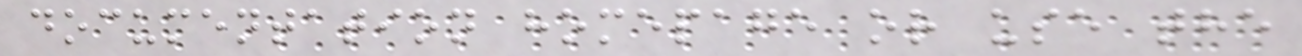documentation homepage or use the
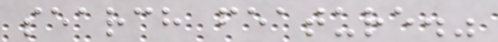search feature."
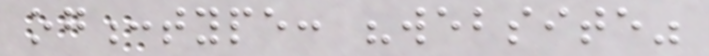og:type: "website"
